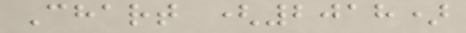Chart (2018)
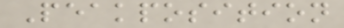Peakposition
